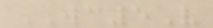WC5V
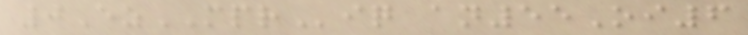0EzMPRiq an55Oi6
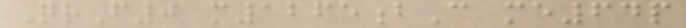QrF0 m1265bC me64p
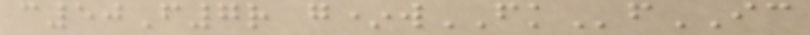c50F7r g*wFKfIC
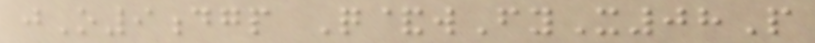jO9dgp Q&wFyX08P
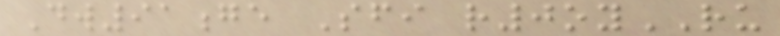Dw91ge Sfi r0oyRU
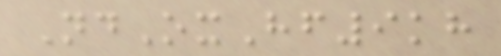NdOxHf9kh
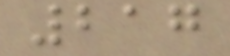217
